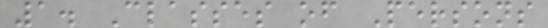1. Classes of Persons
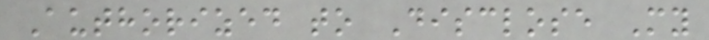Authorized to Disclose My
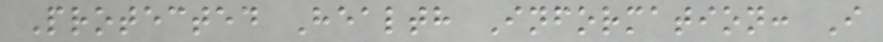Protected Health Information: I
